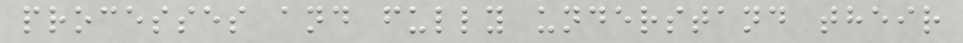processes and fully understand their
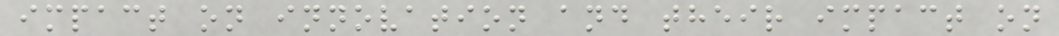impact on innovation and their impact on
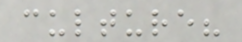culture?
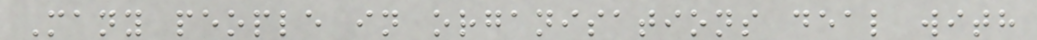Many people in organisations deal with
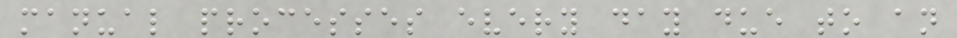manual processes every day due to an
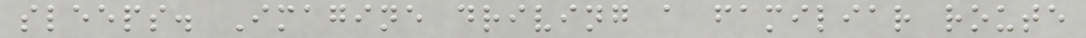sleeps. Imagine driving a familiar route
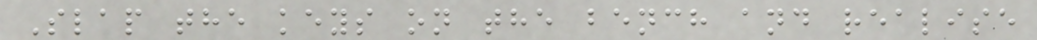Slap the keys on the bench and realise
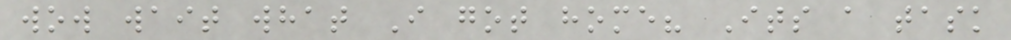wow wait what I got home? Its a task
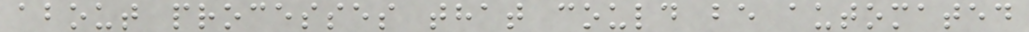about processes that could be automated
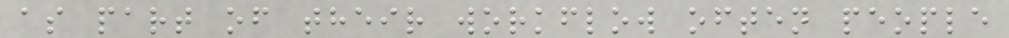as part of their workflow often people
